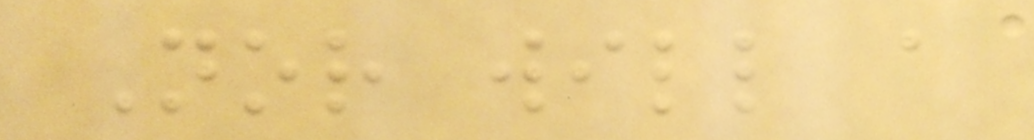Nor will a
